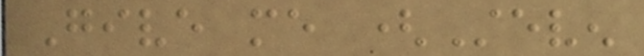Give me (Steven
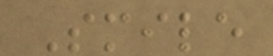Smile
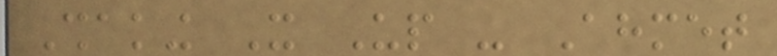Shaking It Up - Ahmet
